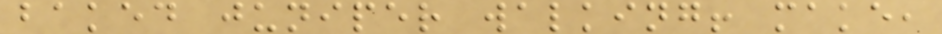baked juniper walking! make,
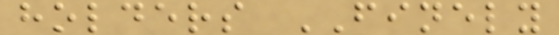holders FINELY
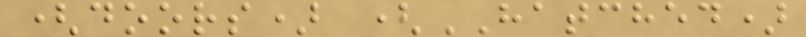(doors) (HATCHED)
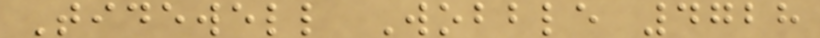Tidewell Wobble 4728
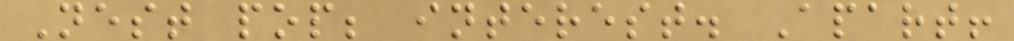Nest pop; interest. Apart!
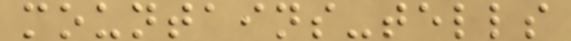mountains-tells
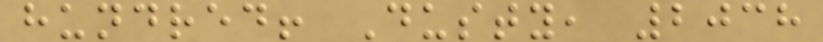hundred! Dusty, 2038
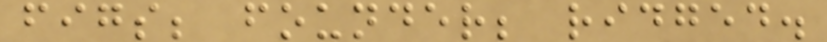figs; founder; ridged.
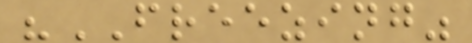"FREEZING"
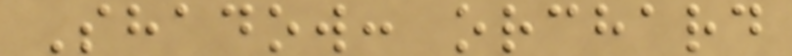Shadow: orchard
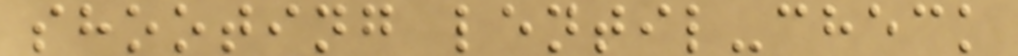shooting lentil-check
